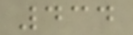434
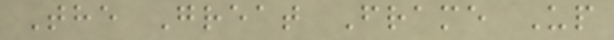The Great Frame Up
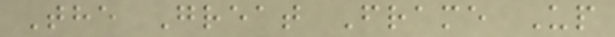The Great Frame Up
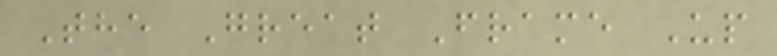The Great Frame Up
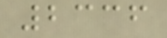2336
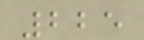225
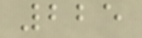225
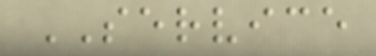SERVICE
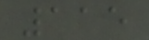115
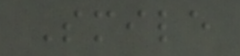Smile
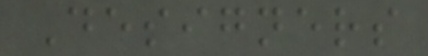Designers
